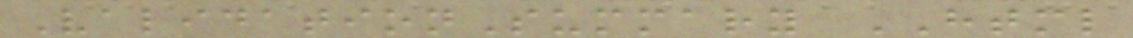ValidationSummary HTML
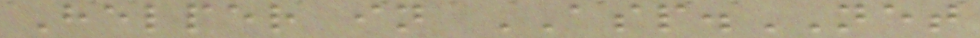Helper in ASP.NET
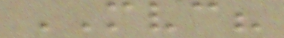MVC?
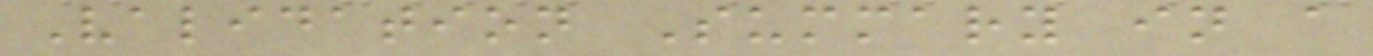Validation Summary in a
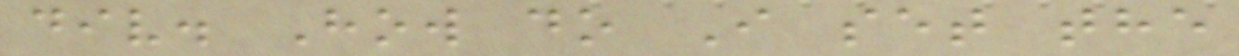div. How do I set the
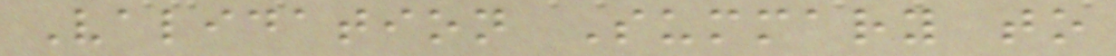Validation Summary to
